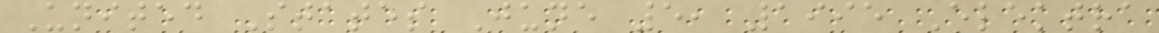United States June 5, 1995 Elektra
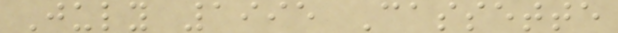July 1995 Cassette
